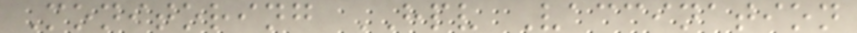Monitoring HPV Vaccination
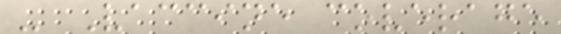- Vaccine coverage
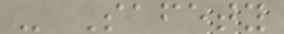- Safety
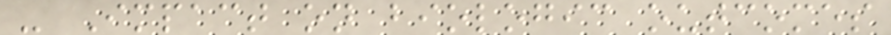- Impact on biologic outcomes
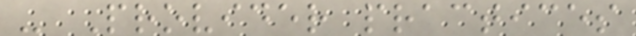- Provider practices
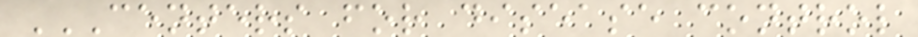CENTERS FOR DISEASE CONTROL
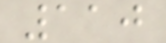110
